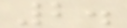2.
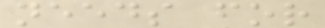needs for
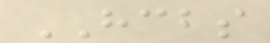HCBS
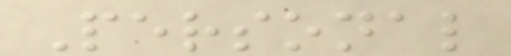Personal
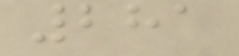281
